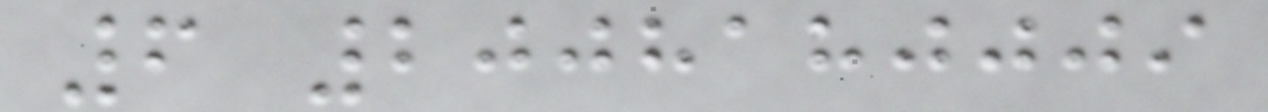6 2008180009
